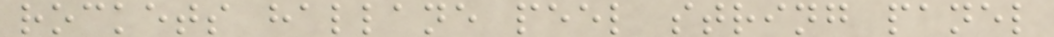rockets hallane peel string panel
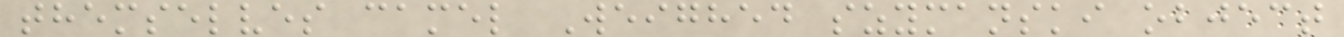themselves camel Weighed szymanski object
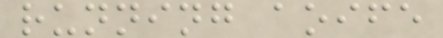running aoife
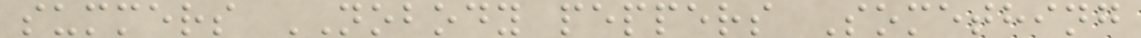summers NOBODY peppers Something
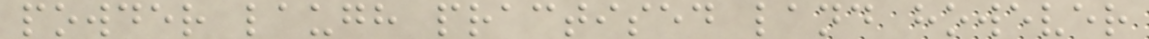powder laugh practised land however
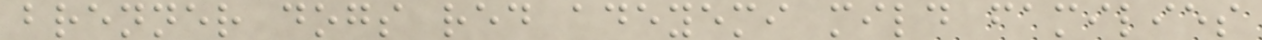brenner dogs red adeyemi mild families
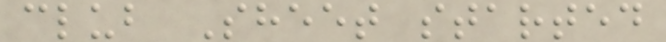club Sheet started
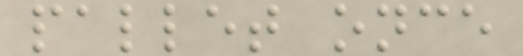pallet once
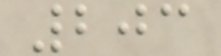203
